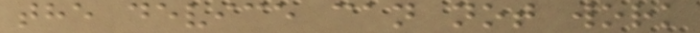the device can not work
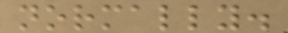normally.
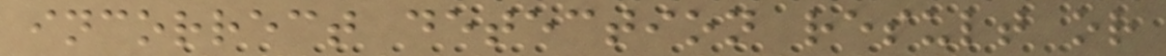incorrect detection result or
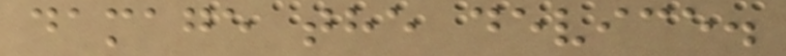damage the device.
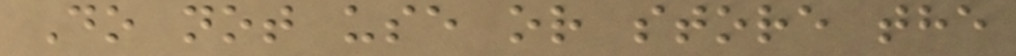Do not use or store the
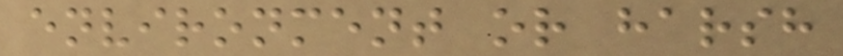environment or harsh
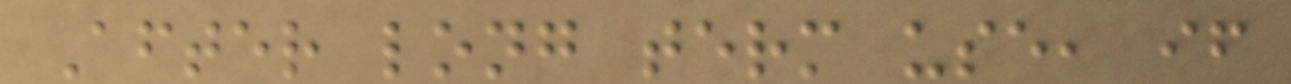After long term use, if
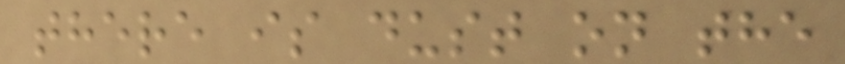there is dust on the
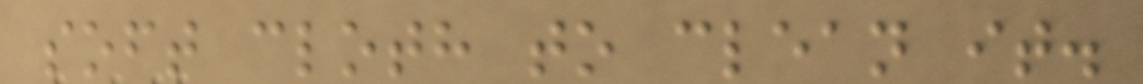soft cloth to clean it.
